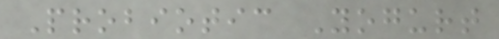Probiotic Yogurt
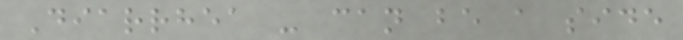Diarrhea - can be a side
